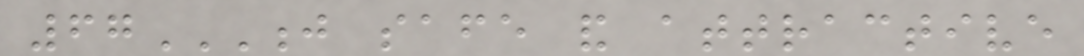67J SAFE AND ATTRACTIVE
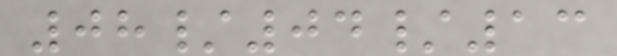08/04/13
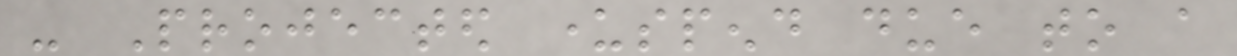- Projected underspend due to a
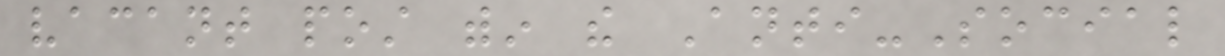vacant post within the Anti-Social
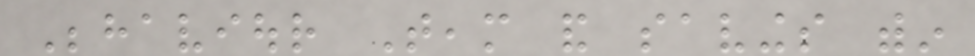Behaviour Team and savings within
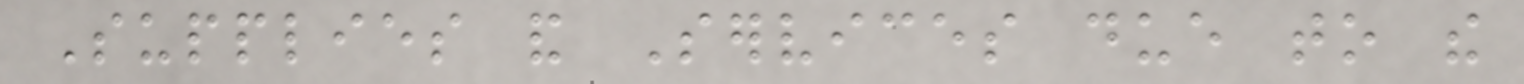Supplies and Services due to the
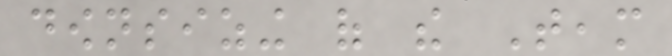downsizing of the Team
